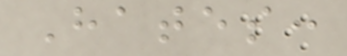Hates:
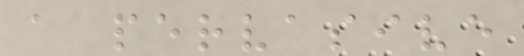a pervasive
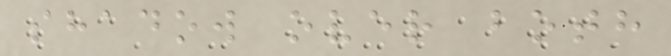shadow over both
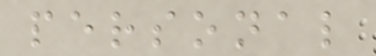personal
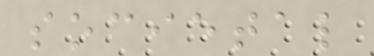societal
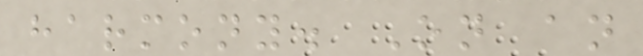harmony. On an
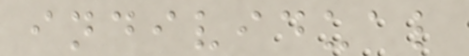individual
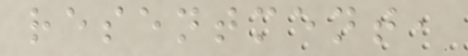resentment,
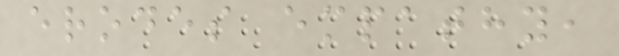erodes empathy,
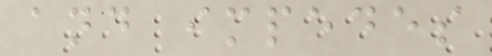and impedes
